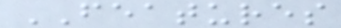FEATURES
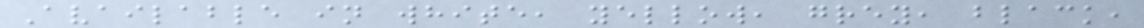Available in white, yellow, grey, black,
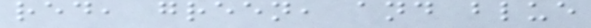red, green, and blue
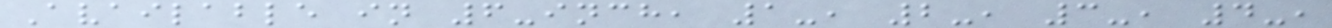Available in 6-inch, 1-, 2-, 3-, 4-,
